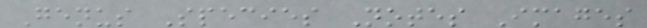Genus Species Notes Images
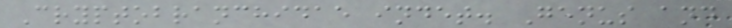Cryptobranchidae indet. Genus and
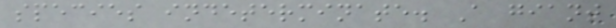species indeterminate. A giant
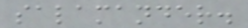salamander.
